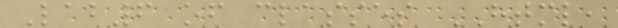Lab6 of classes HTML,
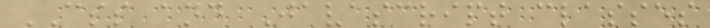CSS and Javascript classes
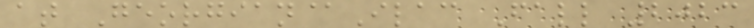at Georgian@Ilac Fall 2023
